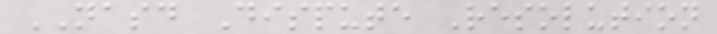NASD Dispute Resolution
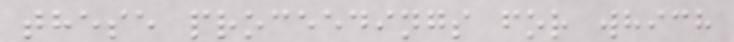these proceedings for which
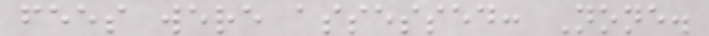fees were assessed: None.
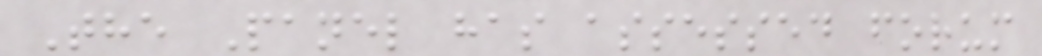The Panel has assessed forum
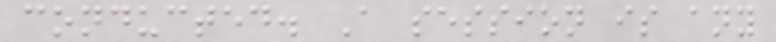conducted. A session is any
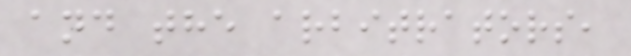and the arbitrators,
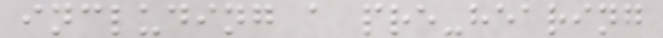including a pre-hearing
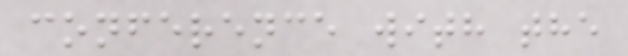conference with the
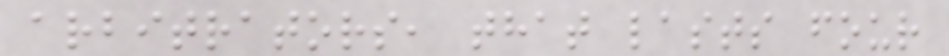arbitrators, that lasts four
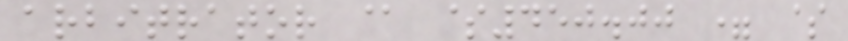arbitrator @ $450.00 = $
